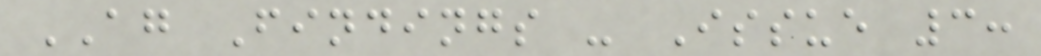AG Findings - Issue 3:
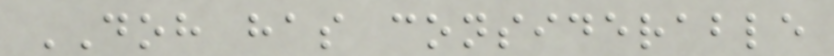DOH has considerable
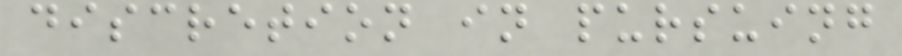discretion in pursuing
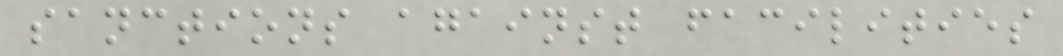sanctions against facilities
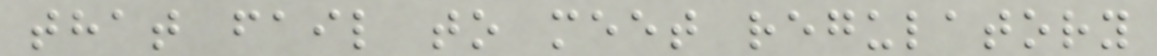that fail to meet regulatory
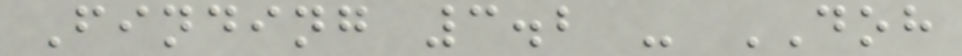Finding 3.2 - DOH
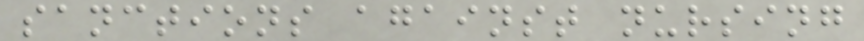sanctions against nursing
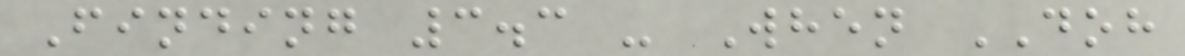Finding 3.3 - When DOH
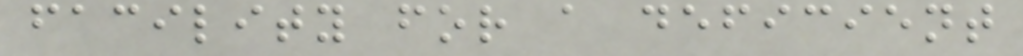facility for a deficient
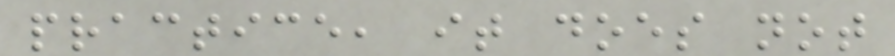practice, it does not
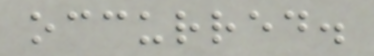occurred.
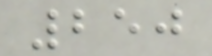250
